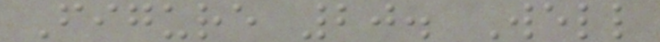Figure 20. Well
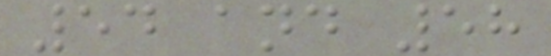54 and 58
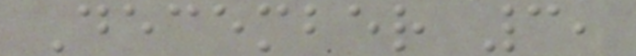December 3,
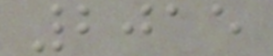2015
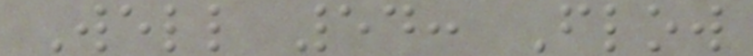Well 54: Flow
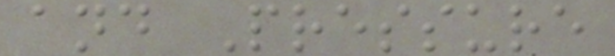and Pressure
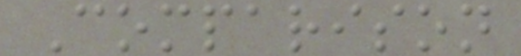Comparison
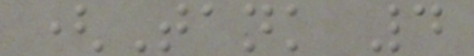(Tank 4
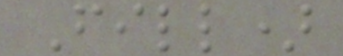Fill)
